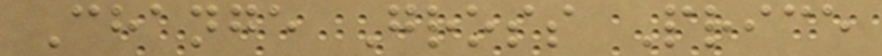Change Gross Price
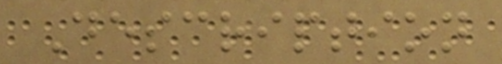Description
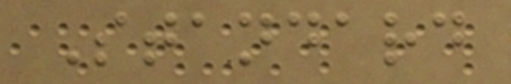Standard
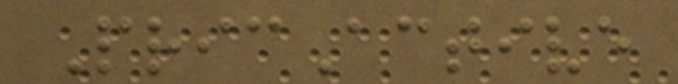PricActive
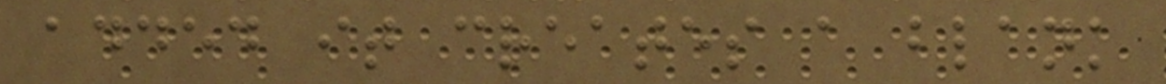added it creates a blank
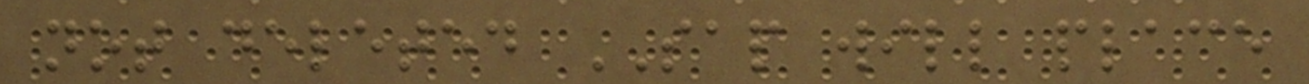not deleted SAP will place
